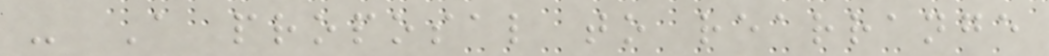- A proposal to rearrange
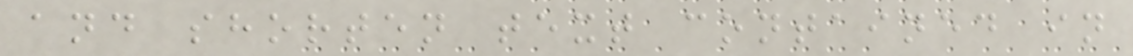and shorten text contained in
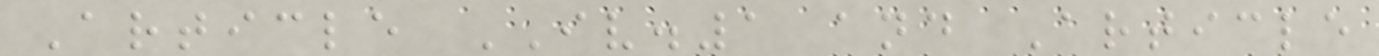Article IV.1 and Article
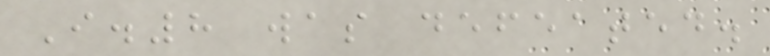I.8 was defeated.
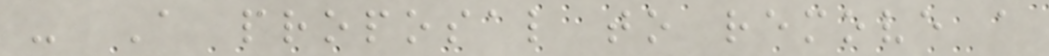- A proposal to remove a
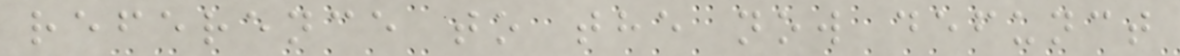reference to the now defunct
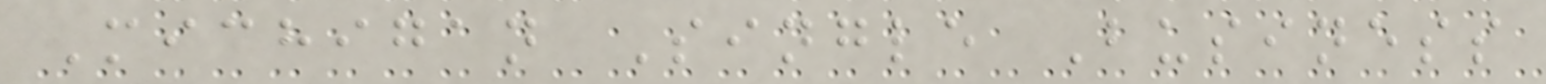Michigan Single Business
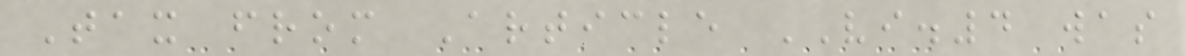Tax from Article VI.4 was
